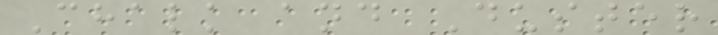Chalk and Duster
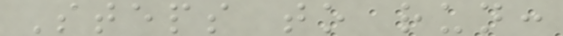Steps to run:
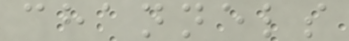channels
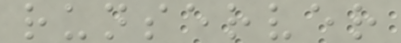runserver
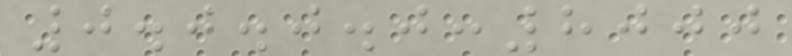0.0.0.0:8000
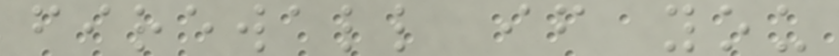firewall if you
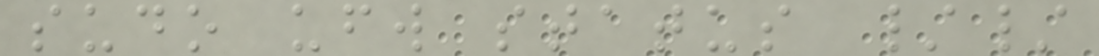sudo ufw status //
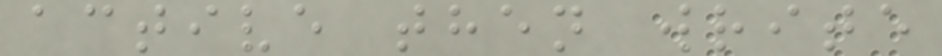active then write
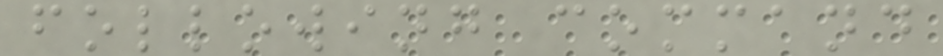following command
